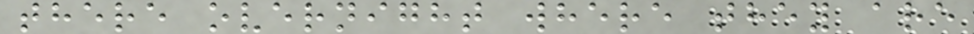there overnight where they are
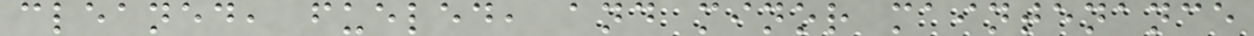cleaned, fueled, and minor maintenance
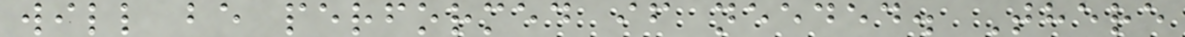will be performed if needed. There
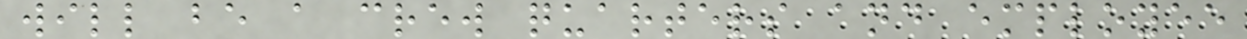will be a crew quarters and employee
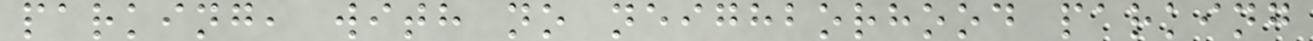parking, with no neighborhood parking
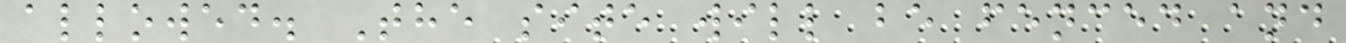allowed. The site will be fenced and
